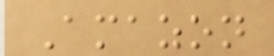Amazon
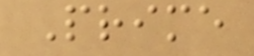Prime
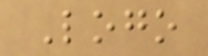Logo
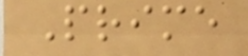Prime
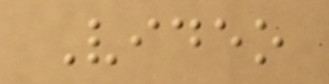Video
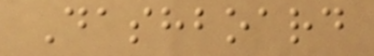Dashboard
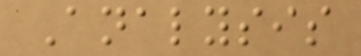Analysis
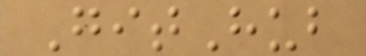GitHub
